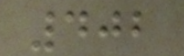402
